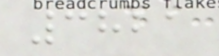3821
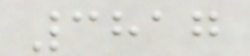3817
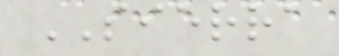SIERRA
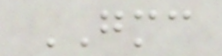GMC
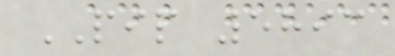PIP 5893
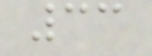33
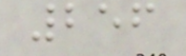256
